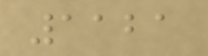1121
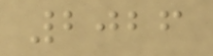2026
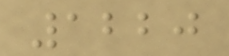1220
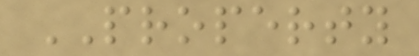PROPERTY
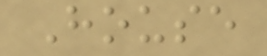House
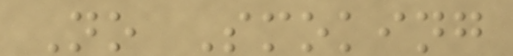No Smoking
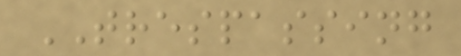TRESPASSING
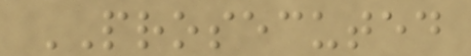PROSECUTED
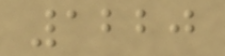1220
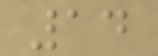14
